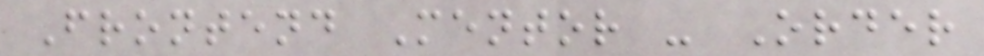Frontend Mentor - Order
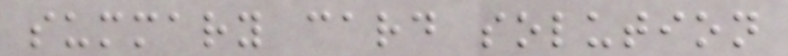summary card solution
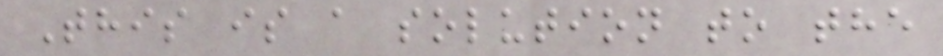This is a solution to the
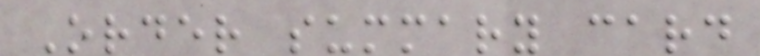Order summary card
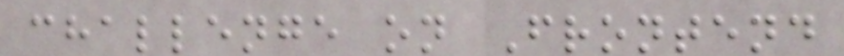challenge on Frontend
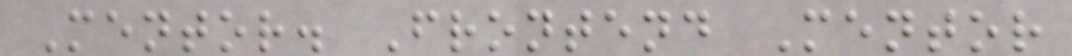Mentor. Frontend Mentor
